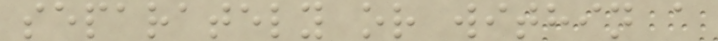separately or within a
